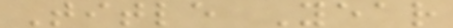Title Year
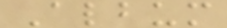Album
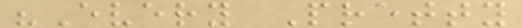"Every Pretty
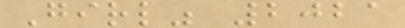Girl" 2021
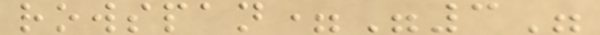rowspan="3"
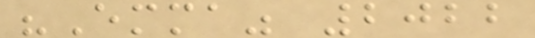"Emma" 2022
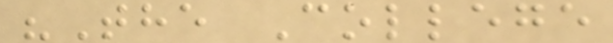"The College
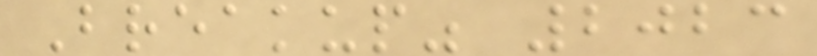Breakup" 2023
